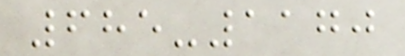685-1170
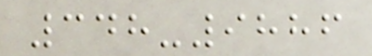348-9886
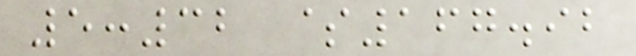5:32 $167.92
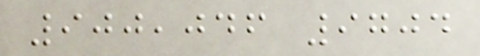900,046 9704
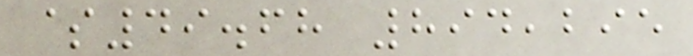$49.68 894,295
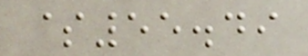$55.49
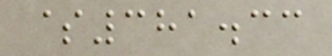$381.33
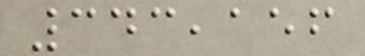343,156
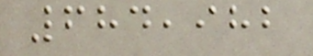684,982
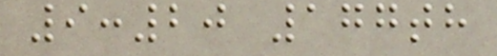9:20 177th
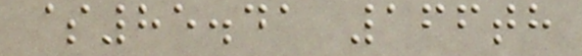$85.41 166th
